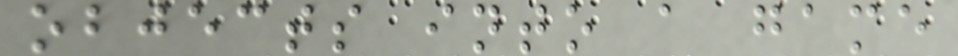objects into a game
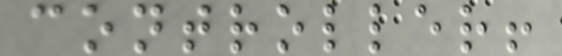controller!
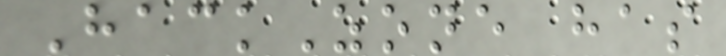HackZone has
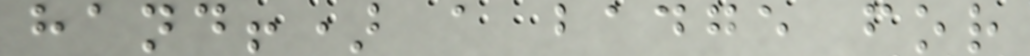hand!) a badge for
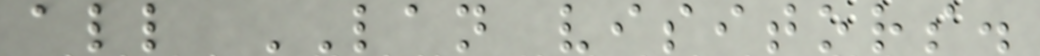all LAN visitors.
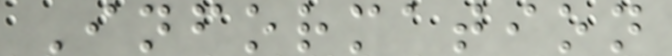Information
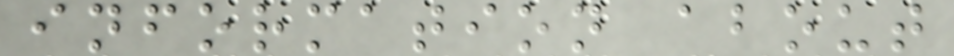information about
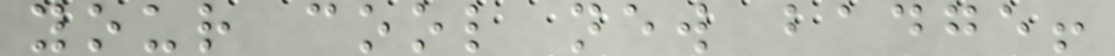your cool new badge!
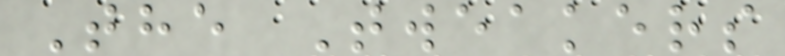The Tweakers
